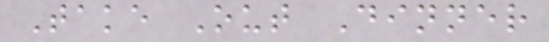Take Out Dinner
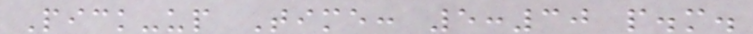Pick-up Time: 5:30 p.m.
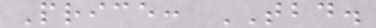Price: TBD.
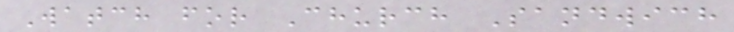Watch for Church Sandwich
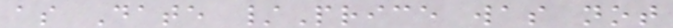as Date /Price was not
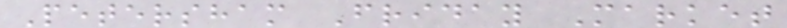Petersham Friday Market
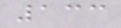133
